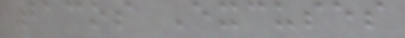tacos Excuses
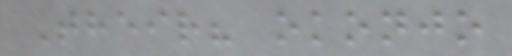Their? okonjo
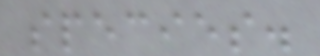species.
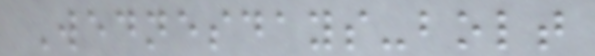Wednesdays-bolt
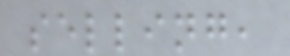selling,
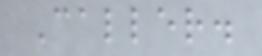Caller.
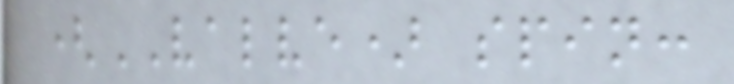(VALVE) spin:
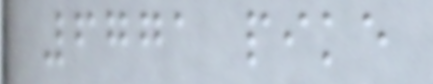6771 pike
